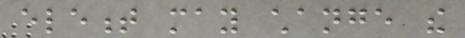element may change the
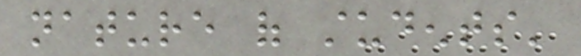nature of students'
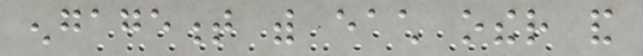engagement with each other and
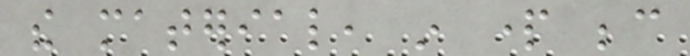the material, in part because
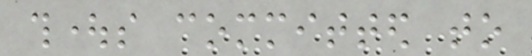thoughts committed to
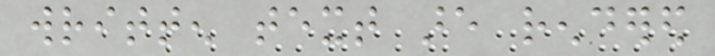written text are rendered
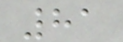81
